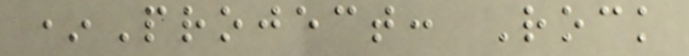*Project: Rock
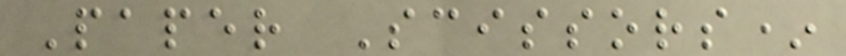Paper Scissors*
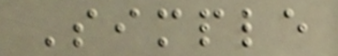Simple
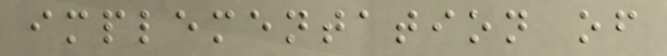implementation of
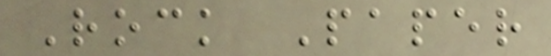Rock Paper
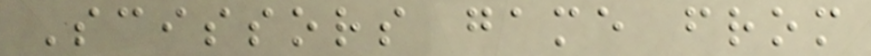Scissors game from
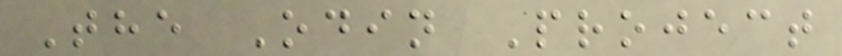The Odin Project
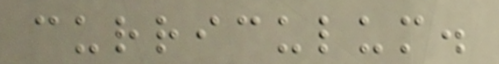curriculum.
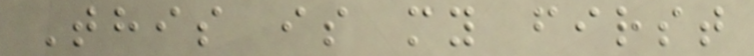This is my first
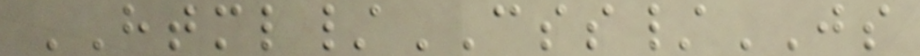HTML/CSS/JS
